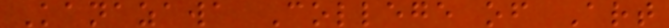Kanazawa College of Art
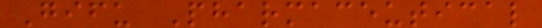Gifu Pharmaceutical
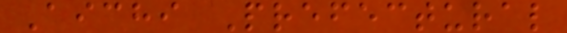Aichi Prefectural
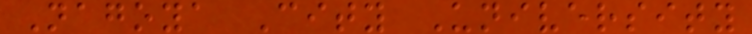Nagoya City University
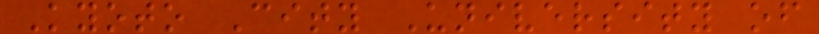Kyoto City University of
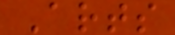Arts
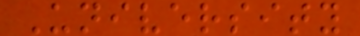University
